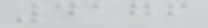4176
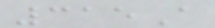315A
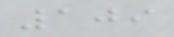109
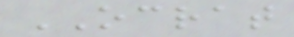OCRAT
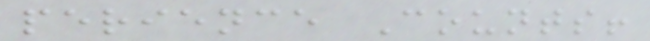perience Counts!
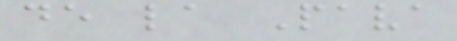de la Pava
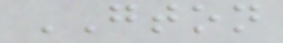GTON
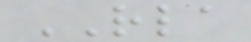RLA
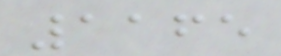1165
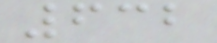632
